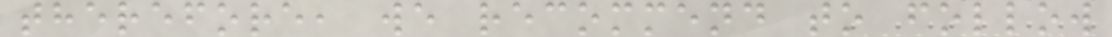therefore, we recommend to follow
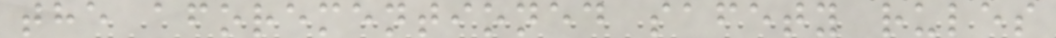the aforementioned safety rules
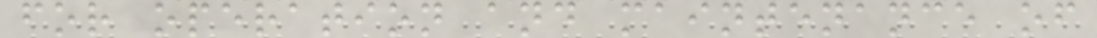for operation and maintenance of
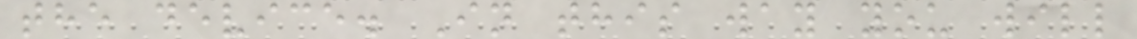the device. In this way you will
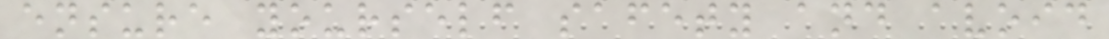ensure yourself safety and avoid
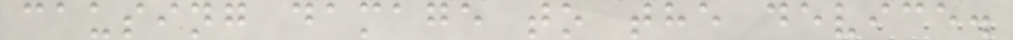causing damage to the device.
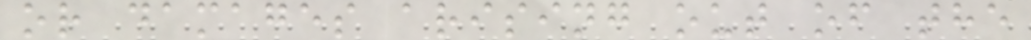or damages arising out of the
